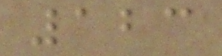123
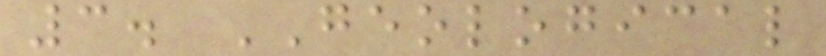3. GEOLOGICAL
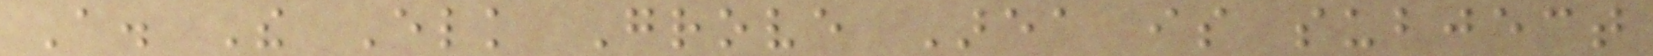A. The Elk Grove Area is subject
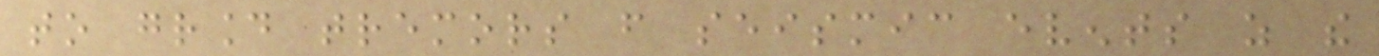to ground tremors from seismic events as the
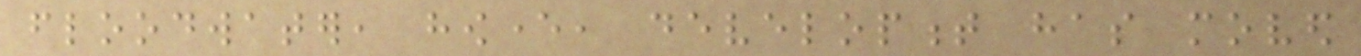floodwater, however, development has moved
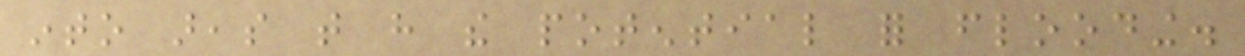into areas that have the potential for flooding.
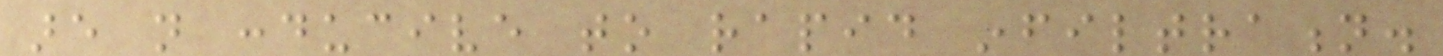are not conducive to rapid infiltration.
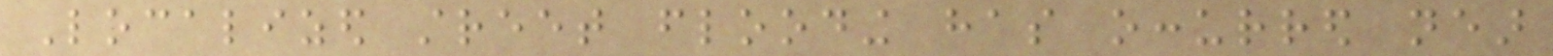Localized street flooding has occurred near
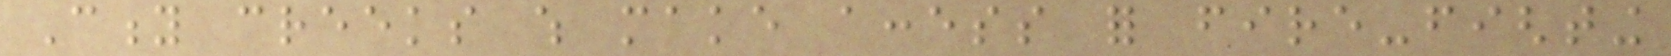City creeks which make access for fire-fighting
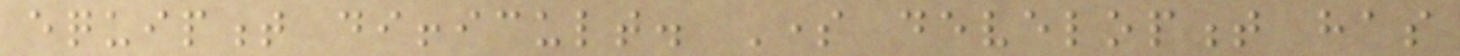equipment difficult. Some development has
